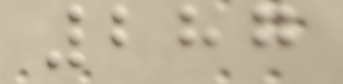287
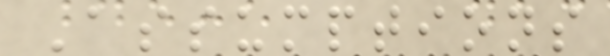Assumptions
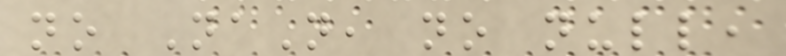no NaN, no null,
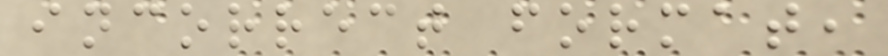incorrect format,
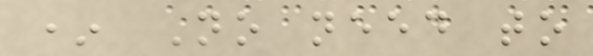* No need to
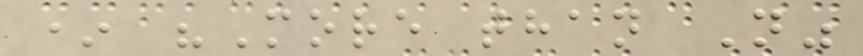* "More than N"
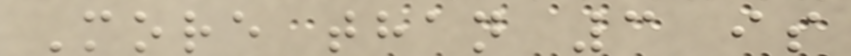More than 3 is
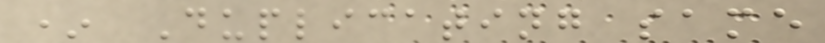* Duplicating same
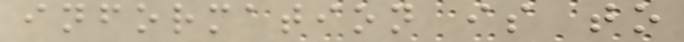information is to
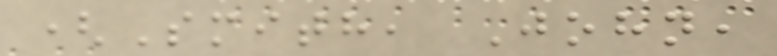(Smith, John,
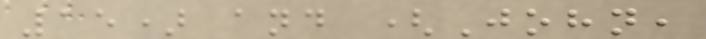15) and (John,
